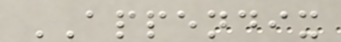APPENDIX
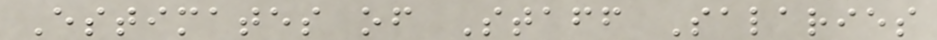Estimates of Staff Salaries
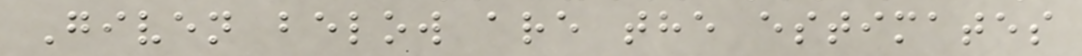Given below are the estimates
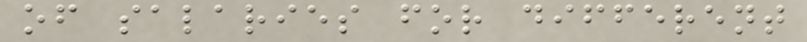of salaries for different
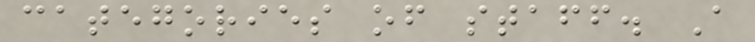categories of staff. A
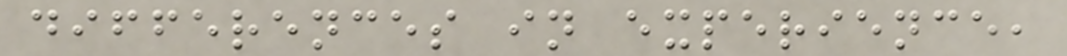differences in experience,
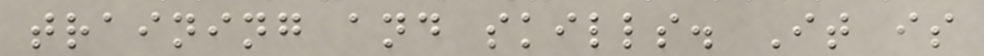training and skills. It is
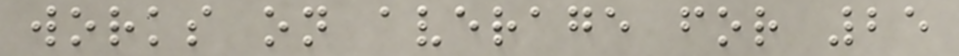works on average for 25
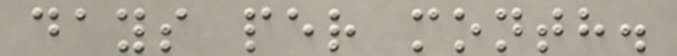days per month.
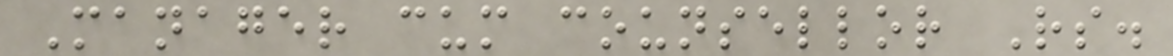Manager cum counsellor Rs.
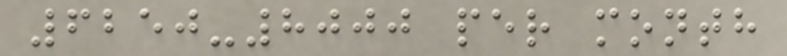6250-8000 per month
